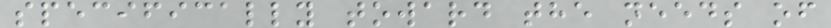specifically toward the needs of
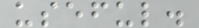useful.
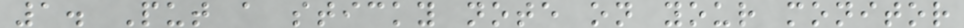1. Put a sticky note on your monitor
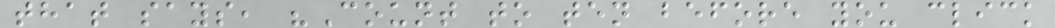that says, "Count to ten before you click
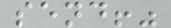send!"
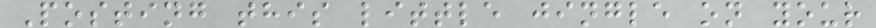Posting this little jingle on your
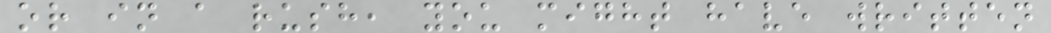or in a rush, you might have written
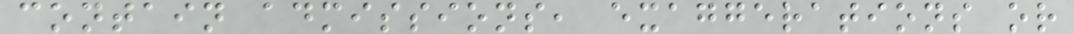contain admissions, exaggerations or
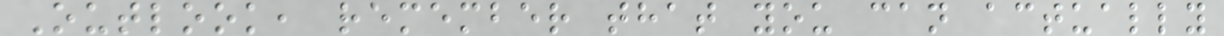Outlook, remember that you can actually
